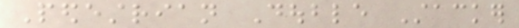Pedestrian Double Stacker
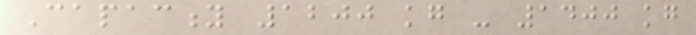Capacity 1200 kg - 1400 kg
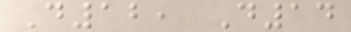D12, D14
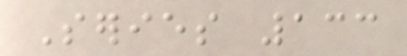Series 133
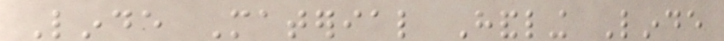Linde Material Handling Linde
